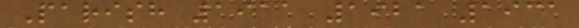Parish 1911 1921 1931
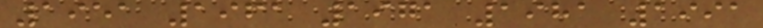1951 1961 1971 1981 1991
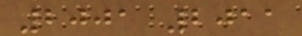2001 2011
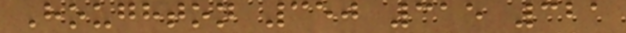Houghton 350 315 321
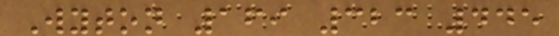Wyton 169 323 445
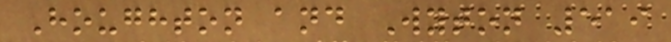Houghton and Wyton 519
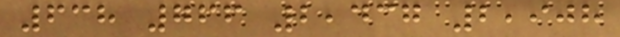638 766 2,437 2,908
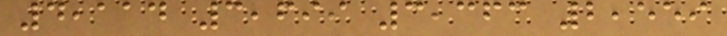4,114 3,699 3,363 2,559
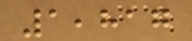1,817
